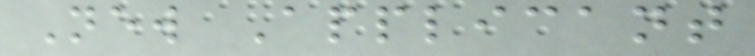New Applicant
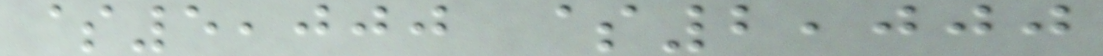$5,000 $2,000
